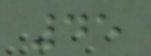45
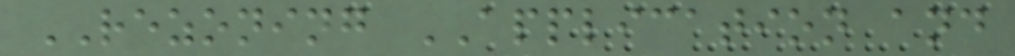REZONING APPLICATION and
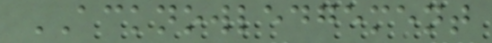ACKNOWLEDGEMENT
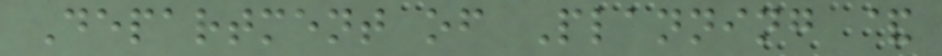Department of Planning &
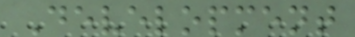Development
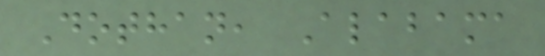Dothan, Alabama
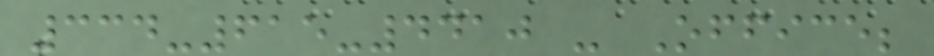334-615-4410 - Office;
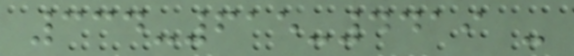334-615-4419 -
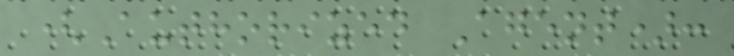(Authorized Agent):
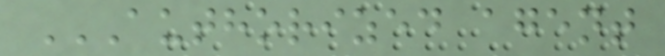AUTHORIZED AGENT
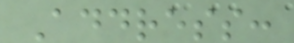Address:
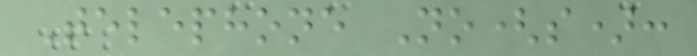Telephone No(s):
